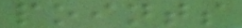points
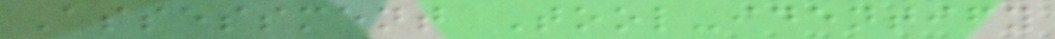Assessment Tool-identify
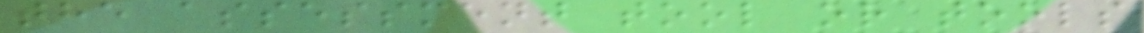the assessment tool or tools
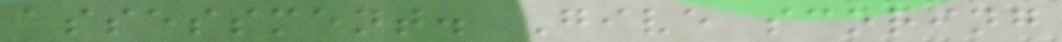assessment. Give scoring
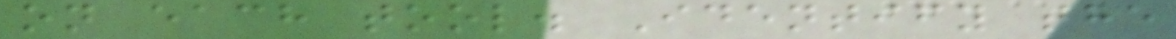on each tool. Identify the
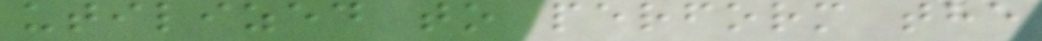utilized to perform the
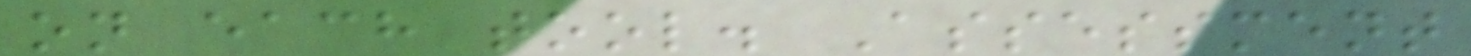on each tool. Assessment
